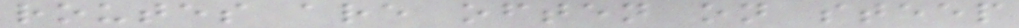routes are often on steep
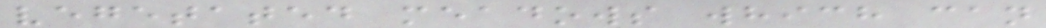vegetated meadows which can
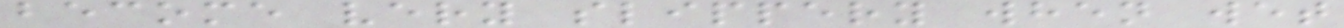become very slippery when wet
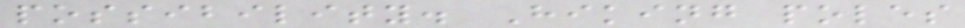possibility. Hiking poles
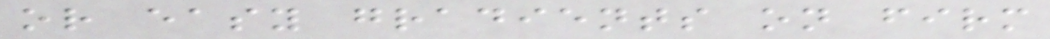or easy gradients on firm
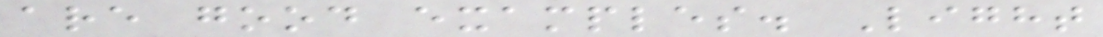are good examples. Light
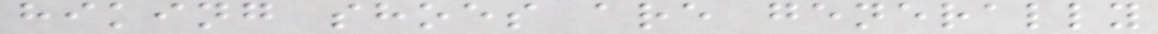hiking shoes are generally
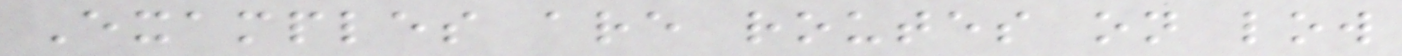Examples are routes on low
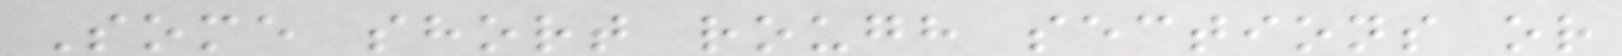Some short rough sections or
